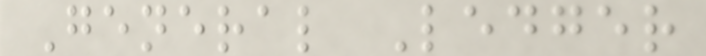General Ledger
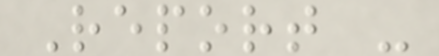Report -
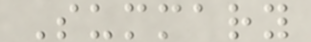Summary
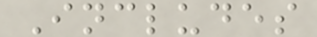Includes
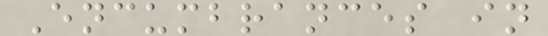Encumbrances in
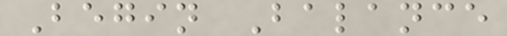Begin Balance
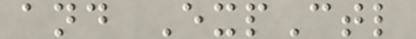and ExpCtl
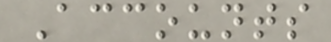Accounts
